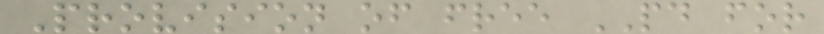Provision of free PD for
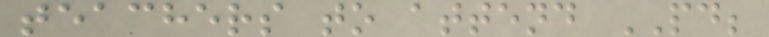teachers to attend PD;
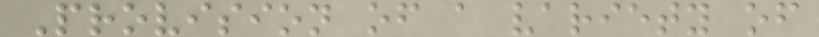Provision of a variety of
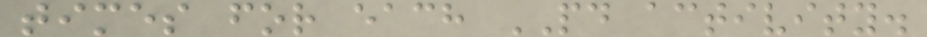times for each PD activity.
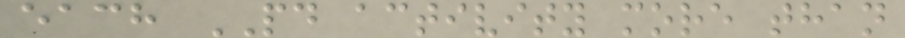each PD activity more than
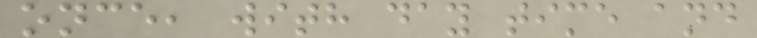once, with day time and
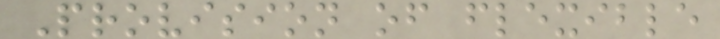Provision of flexible
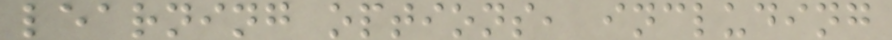learning options, including
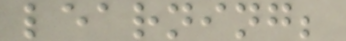learning;
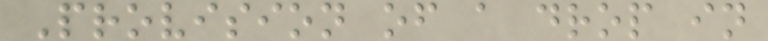Provision of a drop in
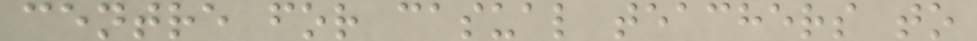centre for casual teachers to
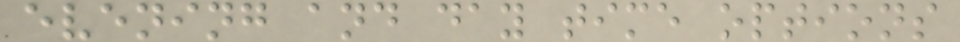evening and day time options
